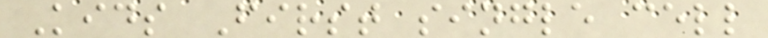Kids First single cell
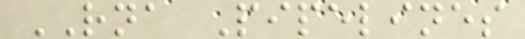RNA Pipelines
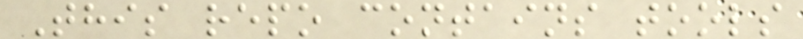This repo contains tools
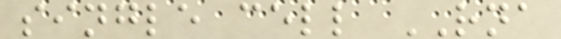single cell RNA
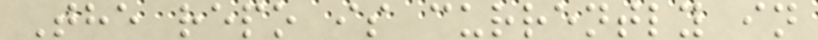The repo is currently in
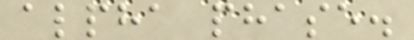alpha phase.
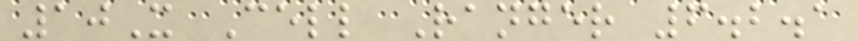10X Cell Ranger 6.2.1
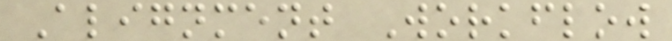Alignment Workflow
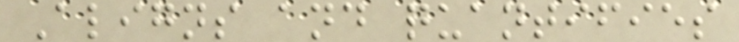Aligns and quantifies
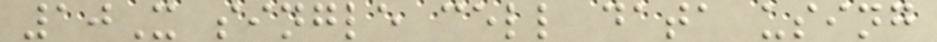10X single cell data using
